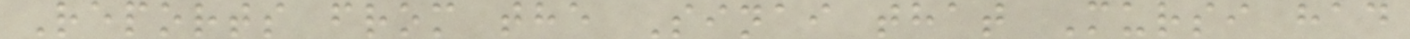Reports from the Sinai that Mursi had
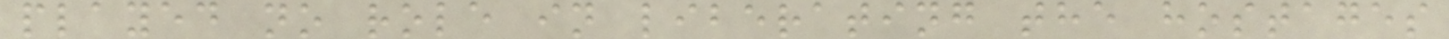played no role in liberating the hostages
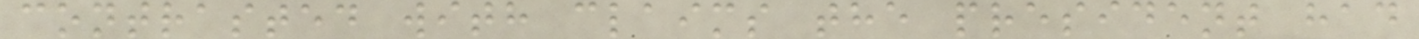contrasted with claims the president had
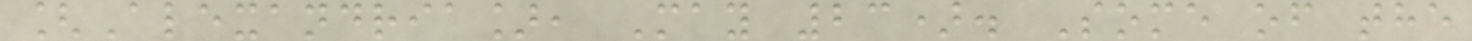[Alexandria], May 23). Some of the
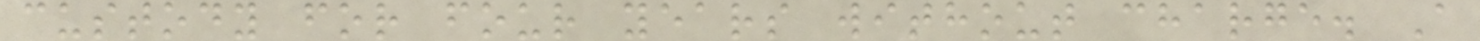custody for four years without charge. A
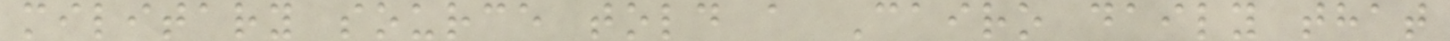military source told a Cairo daily that
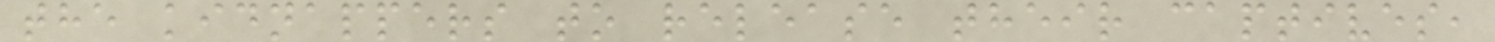the kidnappers to release their captives,
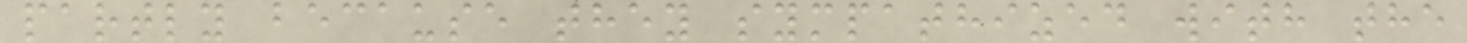partly because they sympathized with the
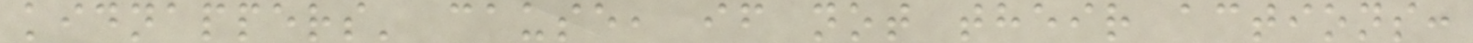kidnappers' cause, if not their actions:
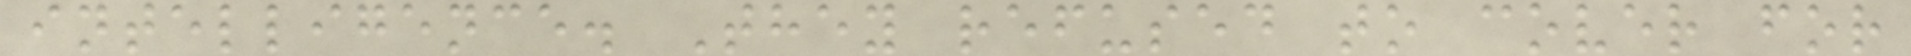intelligence. They refused to cover for
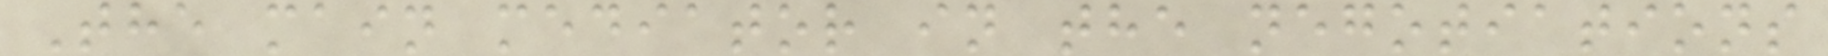The main mediator in the negotiations
